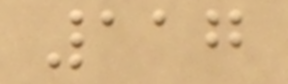117
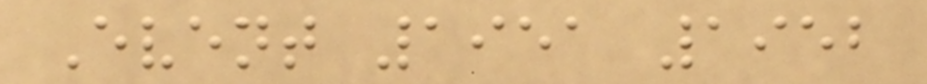Event 1951 1952
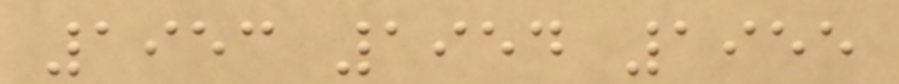1953 1954 1955
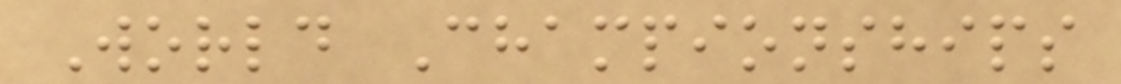World Championships
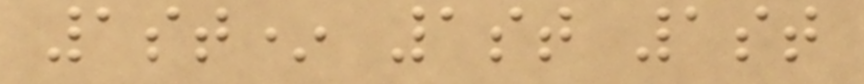1st* 1st 1st
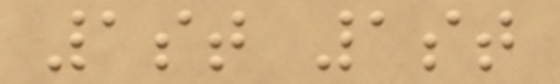1st 1st
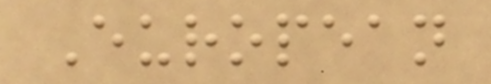European
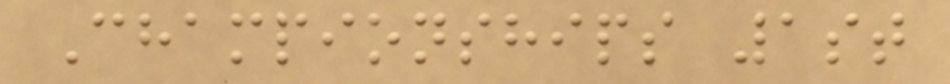Championships 1st
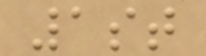1st
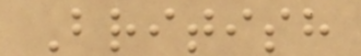British
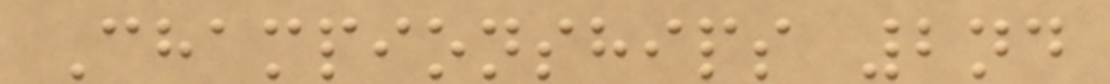Championships 2nd
